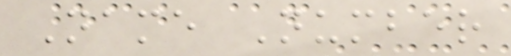Name Number
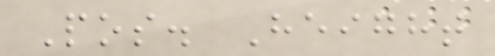Pos. Height
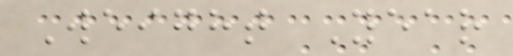Weight Year
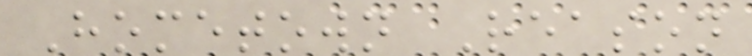Hometown Reason
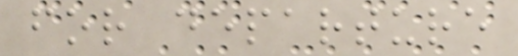for departure
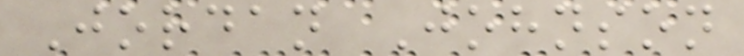Jordan Johnson
